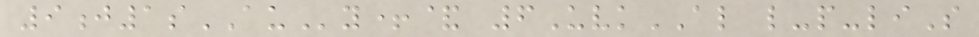9j1sAUy+& 6UvkAL l-p-liS
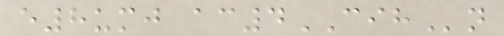e8umj ac4CIHn
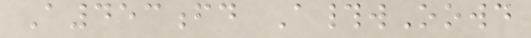A453fd A#wOowd
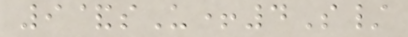9&sU+4S/
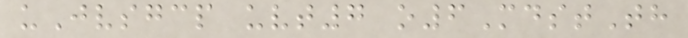uJvsgcp uvt7 o6MdstTh
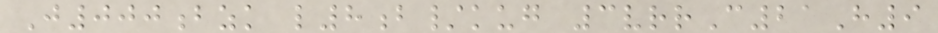J000bzk l8b/kug 3vrrC21H9
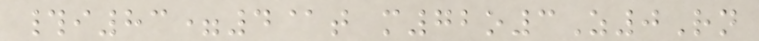#i83=4@t m72o3Z0Rn
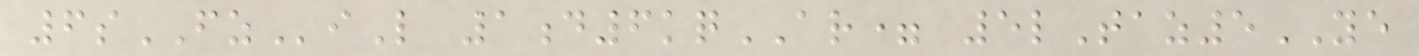6sFZiL 1d6kqAR= 5lTaz5YE
